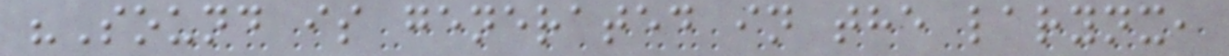"Sound is generated in the larynx,
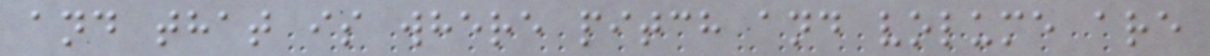and that is where pitch and volume are
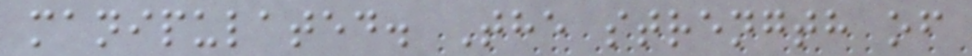manipulated. The strength of
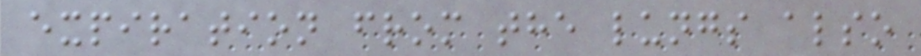expiration from the lungs also
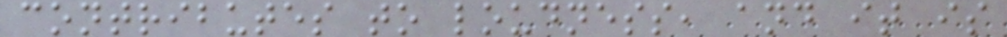contributes to loudness, and it is
